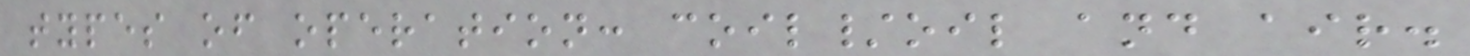types of operation: coil/oil and air.
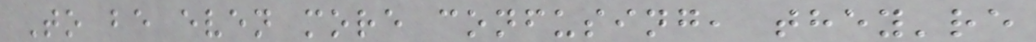To be even more confusing, they're
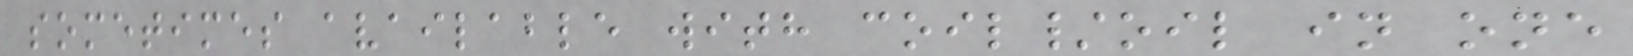sometimes available with coil/oil in one
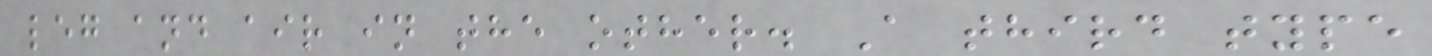leg and air in the other. A third type
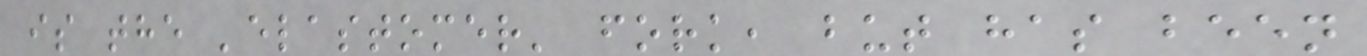is the 'elastomer' fork, but has been
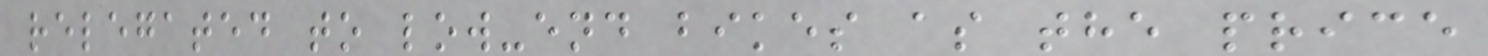relegated to low-end bikes as the price
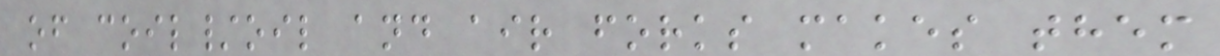of coil/oil and air forks makes them
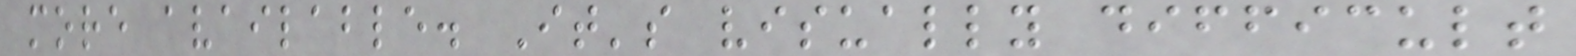more available. It's visually difficult
